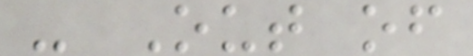- Out of
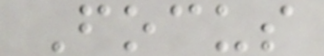Focus
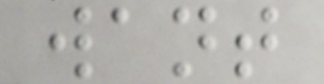want
